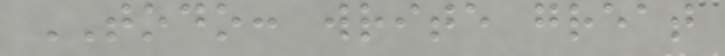TODO: write great
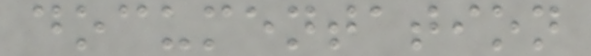documentation
